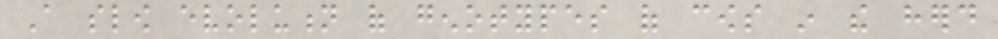A slow evolution of genotypes of cows in the herd
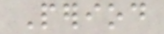Period
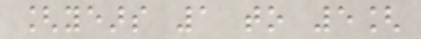[years 1 to 5[
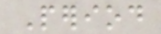Period
